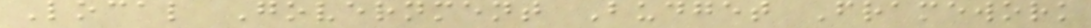Local Government Budget Framework
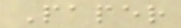Paper
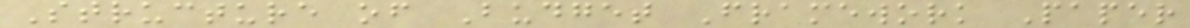Structure of Budget Framework Paper
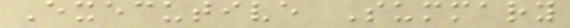Executive Summary
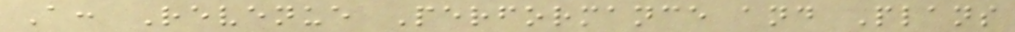A: Revenue Performance and Plans
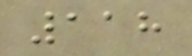118
